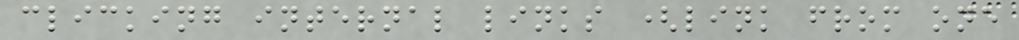clicking internal links (link from one
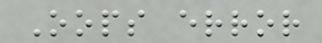Oops error
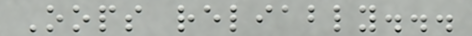Oops reliably...
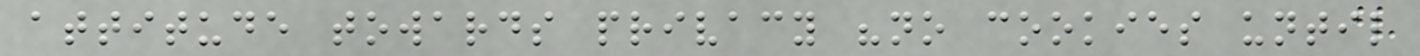attitude towards privacy "no cookies until
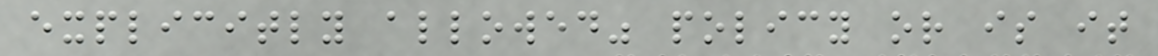explicitly allowed" policy or is it
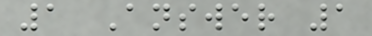1 Answer 1
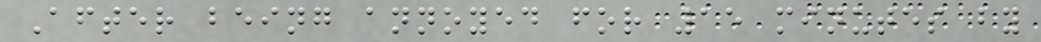After being annoyed for 15 minutes by
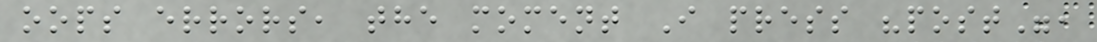oops errors, the moment I press "post",
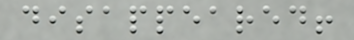disappeared!
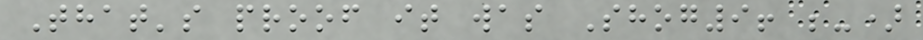That's proof it was Shog9! ;-)
